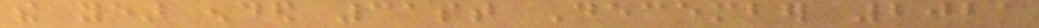the year ended 31st December 2021
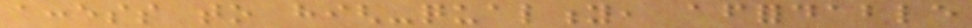access to high-quality, affordable
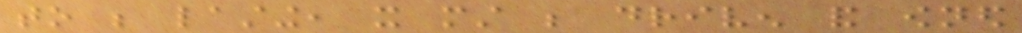to be lasting, it must be driven and owned
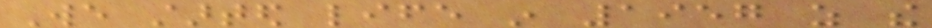We started life in 1957 as the
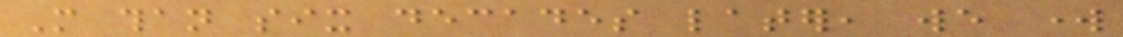More than six decades later, we work
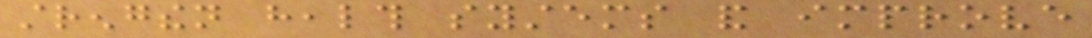strengthen health systems and improve
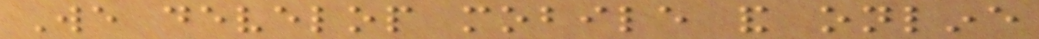We develop mobile and online
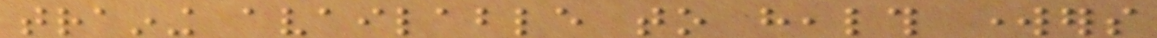training available to health workers
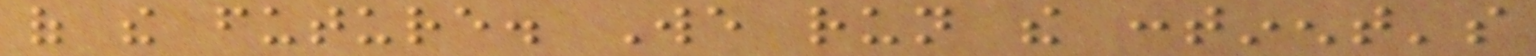of the future. We run the continent's
